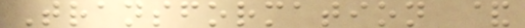Transformation &
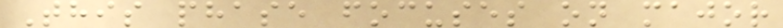This phase focuses on major
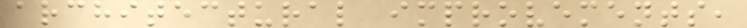architectural improvements,
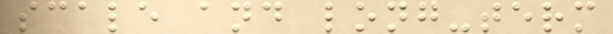scale and long-term
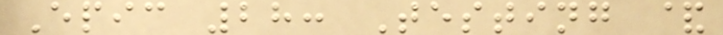Epic 28: Testing &
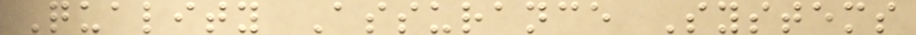Quality Assurance Systems
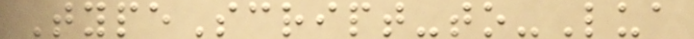TypeScript-to-Lua
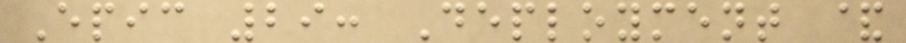Epic 29: Deployment &
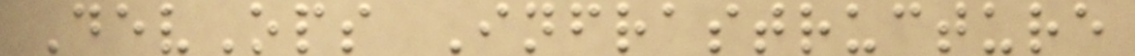DevOps Infrastructure
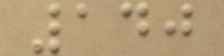140
